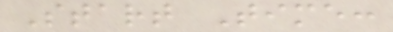Start Time:
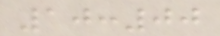10:00
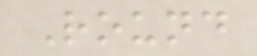Round
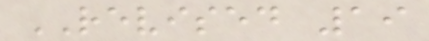REVISED 19
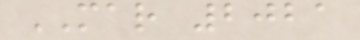MAR 2021
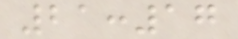21:17
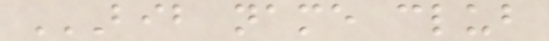BIB NAME CLUB
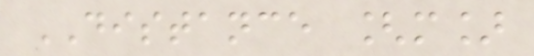DISTANCE [m]
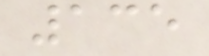135
